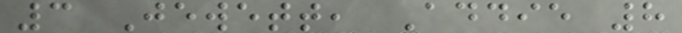3 Jewett, Addie 8
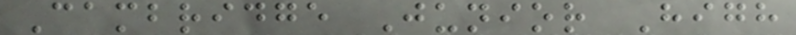Cambridge Junior High
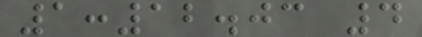1:12.03 4
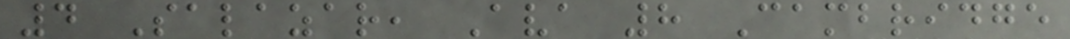4 Salazar, Ava 8 Cambridge
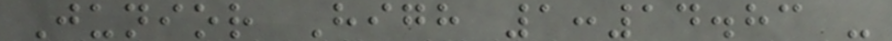Junior High 1:14.83 -
